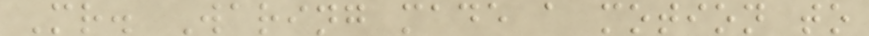Mr. Waring made a motion to
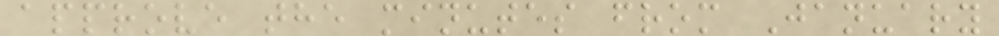approve the minutes from January
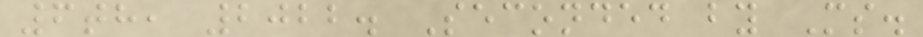6th, 2022. Seconded by Ms.
